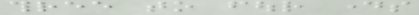three to four days
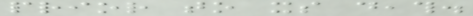prior to its death.
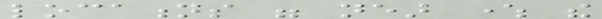locations were near where the
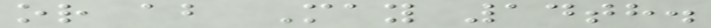or about May 14th.
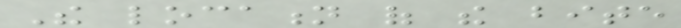The location of the bite
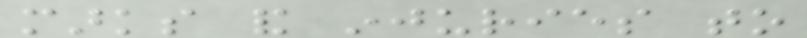marks and injuries to
